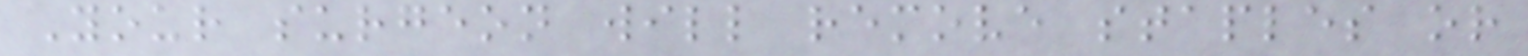Your surgeon will remove staples or
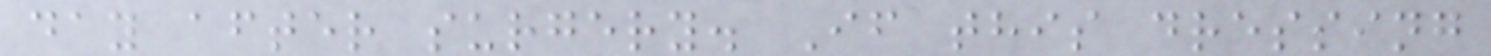day after surgery. If this dressing
